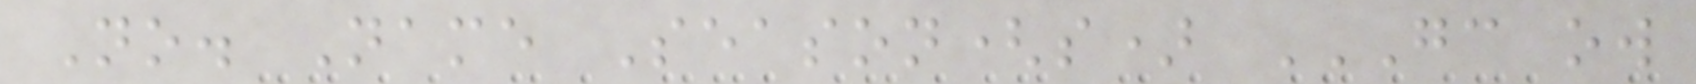No. Name Season(s) GC OW
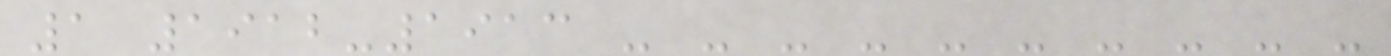1 1912-1913 - - - - - - - - - -
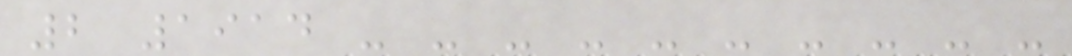2 1914 - - - - - - - - - -
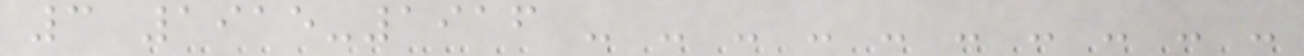3 1915-1916 - - - - - - - - - -
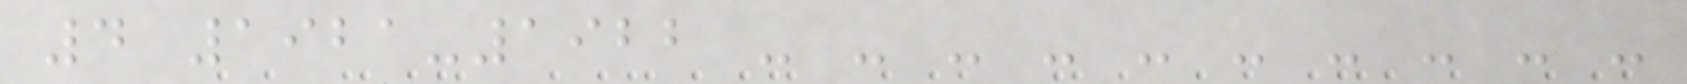4 1921-1922 - - - - - - - - - -
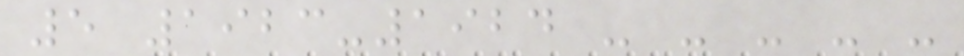5 1923-1924 - - - - -
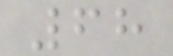68
